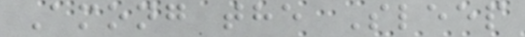Among the Sleep
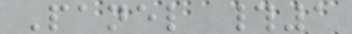Panel #1
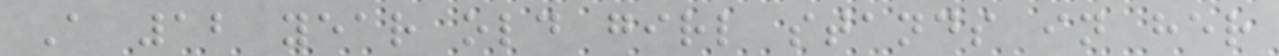A 12 year old girl stands in her
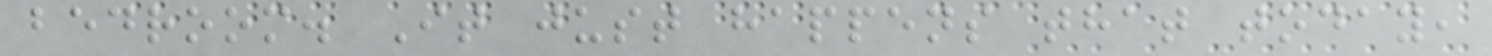bedroom. It just happens that today,
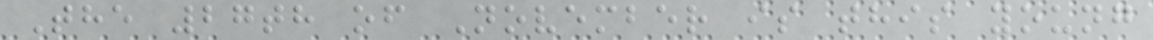The 27th of November is this young
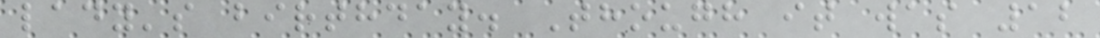lady's birthday. Though it was 12
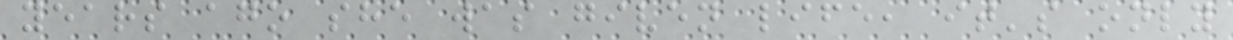years ago she was given life, it's only
